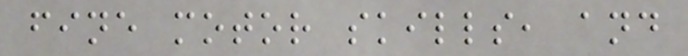fine motor skills, and
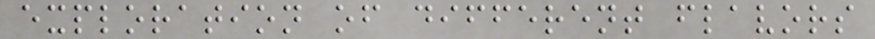exploration of different flavors
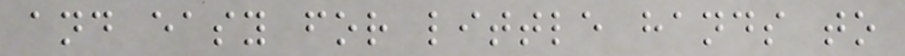and easy for little hands to
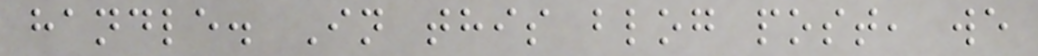handle. In this blog post, we
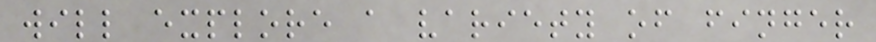will explore a variety of finger
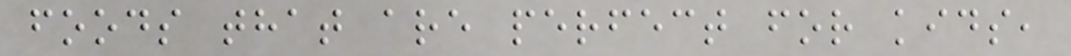foods that are perfect for kids,
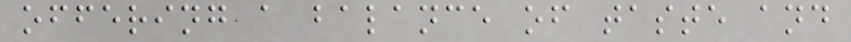offering a balance of taste and
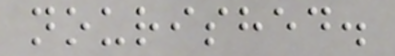nourished.
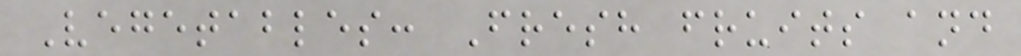Vegetables: Fresh fruits and
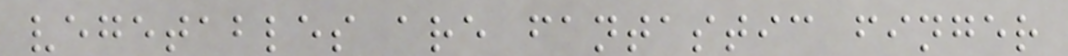vegetables are fantastic finger
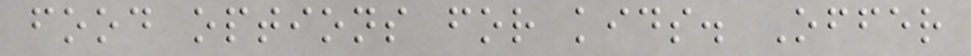food options for kids. Offer
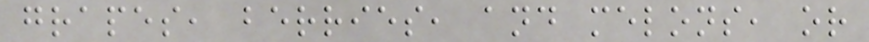grapes, berries, and melons, or
